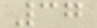37
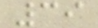39
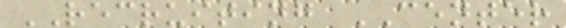RECRUITING CENTER
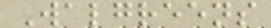Walgreens
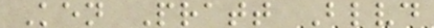Ken Pratt Blvd
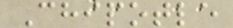Chipotle
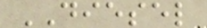DIESEL
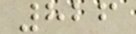826
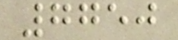7750
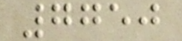7750
